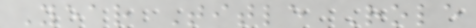Year Title Role
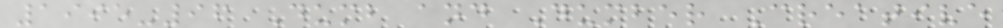1995-96 Dumb and Dumber Creative
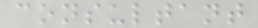consultant
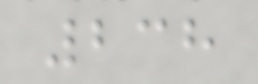238
